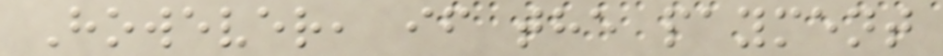However, if the payment
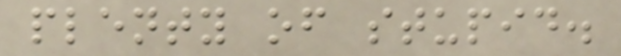plenty of stupid.
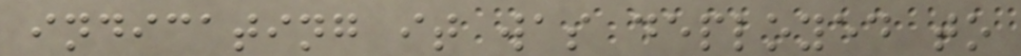indicating it was deployed to
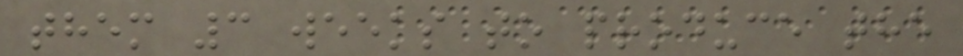them 3 weeks to produce the
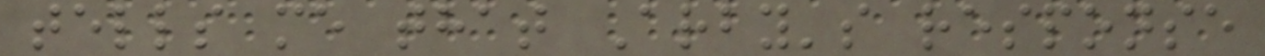tells me that Arby's response
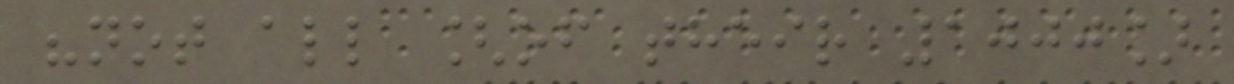"not all [of their 1000]
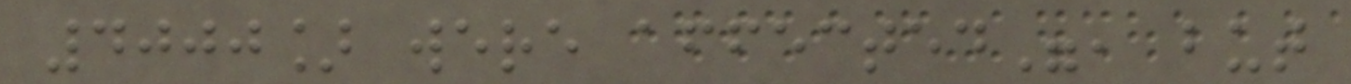4000] were affected", but
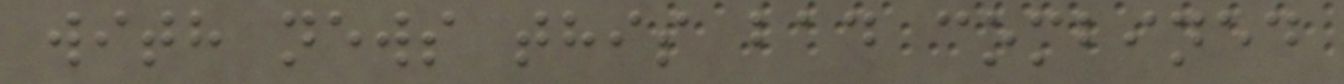with news this bad combined
